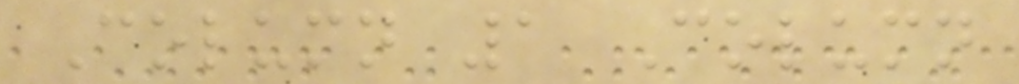Column 1 Column
